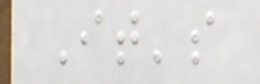It's
